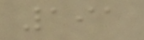191
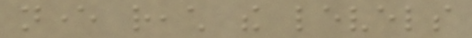never reach the levels
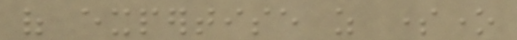of expertise as someone
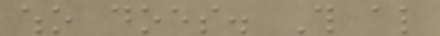who does. This also
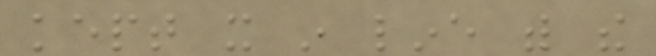kept it in line with the
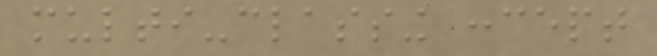multi-classing concept
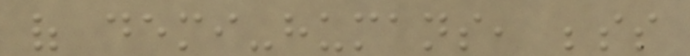of demi-humans, besides
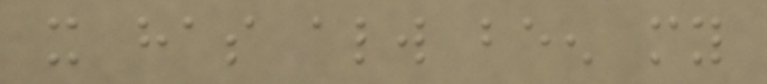it has always been my
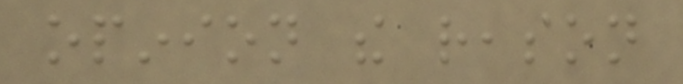opinion the reason
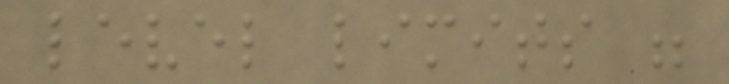level limits were
